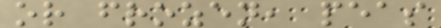or frozen, peas
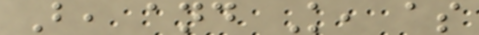B, and K, as
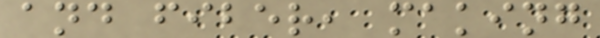and fiber, making
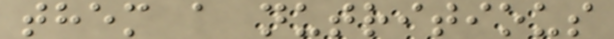them a nutritious
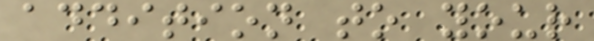addition to your
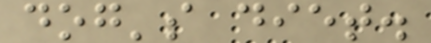dog's diet.
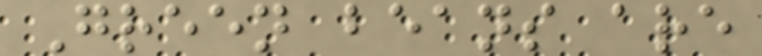Green beans are
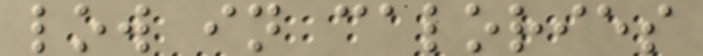low in calories
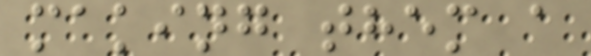making them a
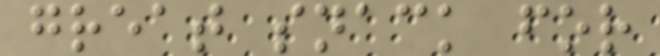great snack for
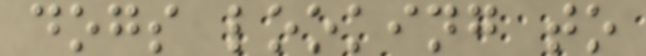dogs looking to
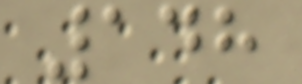148
